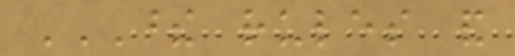THESE RULES AND
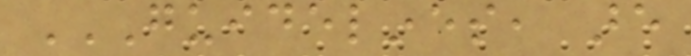GUIDELINES, ARE
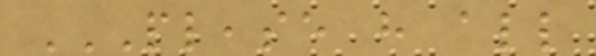PLEASE HAVE ALL
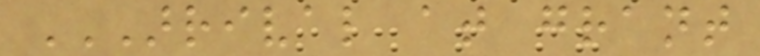ARRIVAL AT GRANT
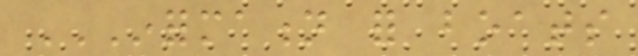INFORMATION FOR BOATS
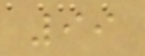99
